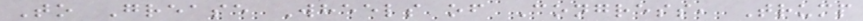To Grease Wheels of Congress, Trump
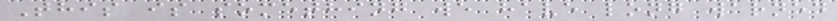This is something we have long warned
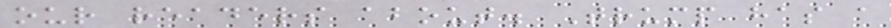our readers about. Trump has a
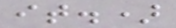it.)
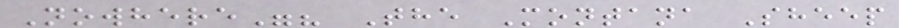Nowhere"? The Montana Sheep
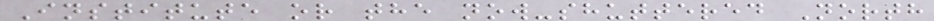Institute or the now-shuttered North
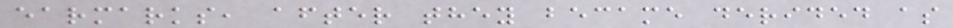earmarks, after they became derided as
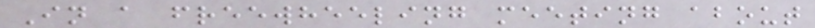In a freewheeling meeting about
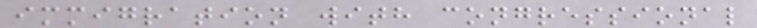immigration with congressional
